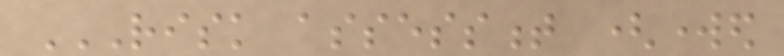RISK ASSESSMENT (WORKED
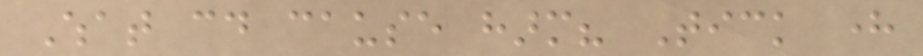What could cause harm? Tick here
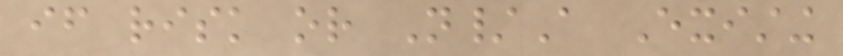if risk or N/A Existing
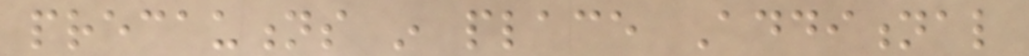precautions in place Additional
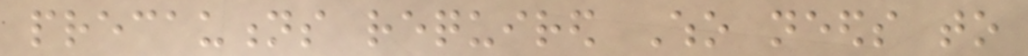precautions required Who needs to
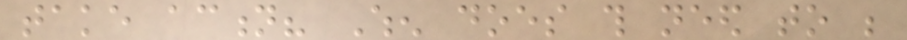take action? When does this need to be
